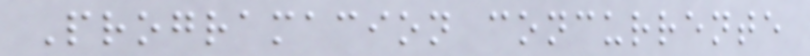Programacion concurrente
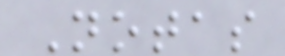Notas
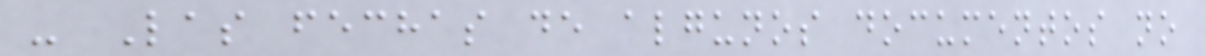- Las fechas de algunos documentos no
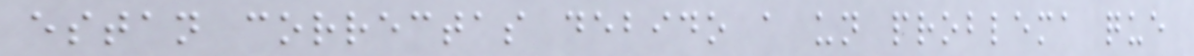estan correctas debido a un problema que
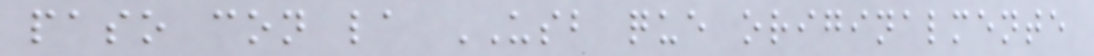paso con la USB que originalmente
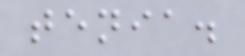tenia.
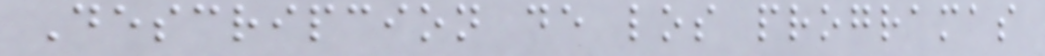Descripcion de los programas
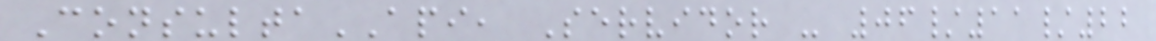ConsultaAPI, Servidor - 06/11/22
